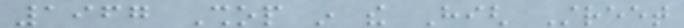1967 Shop in the High Street
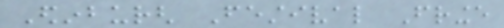Edinburgh Festival Fringe
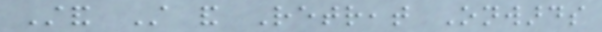Stand Still and Retreat Onwards
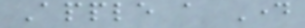Apple a Day
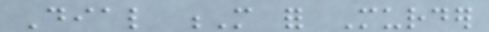Dial M for Murder
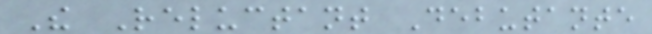The Reluctant Debutante
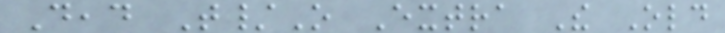Dead T/O Extra The Old
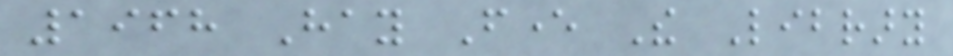1968 Hay Fever The Library
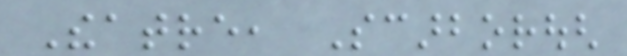Theatre, Scarborough
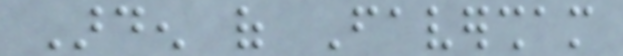Arden of Faversham
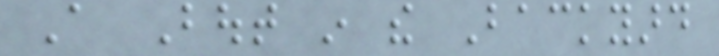A Bout in the Backyard
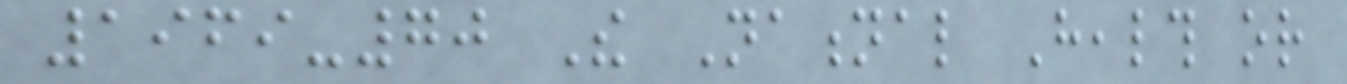1969-70 The National Health or
